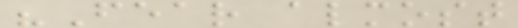"Fear almost
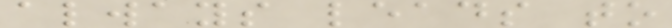always leads to
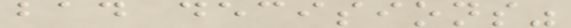bad decisions"
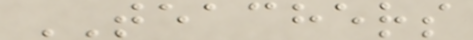TEACHERS
